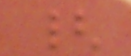{
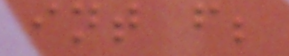int f;
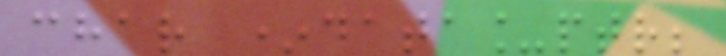char *data_ptr;
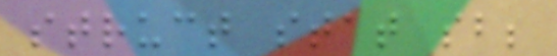struct stat sb;
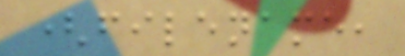(filename,
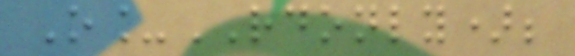O_RDONLY);
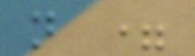n =
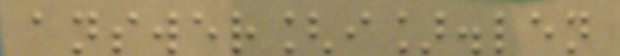answer[i].len
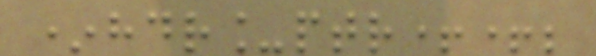*hdr_ptr++;
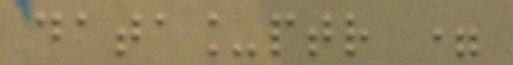data_ptr =
